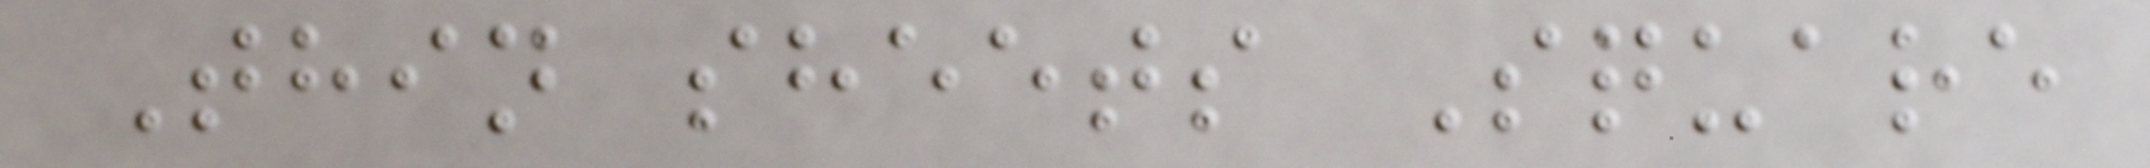Thin sheets Square
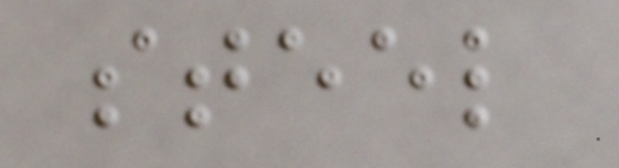steel
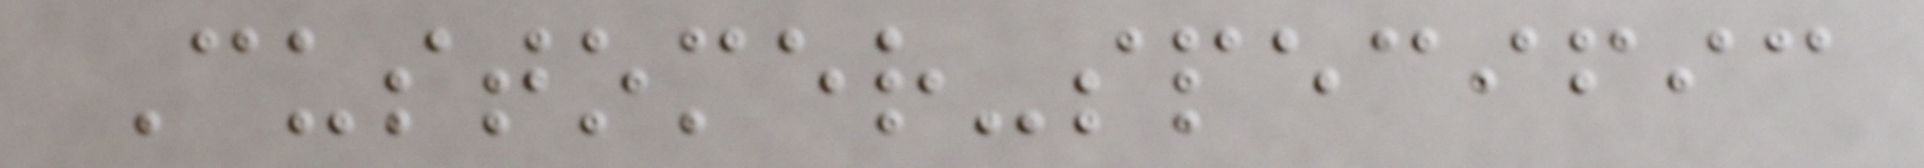Customer-specific
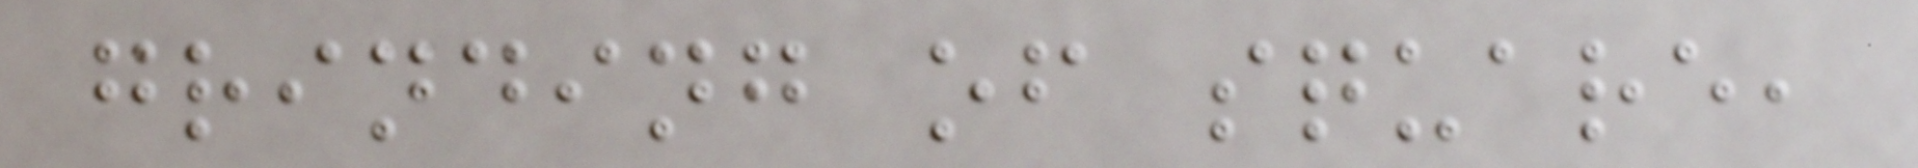grinding of square,
